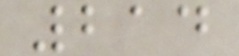214
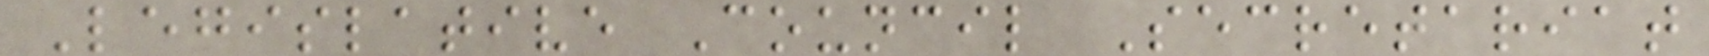Legislative Council Secretariat
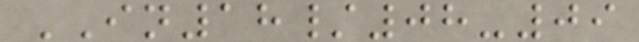IN18/08-09
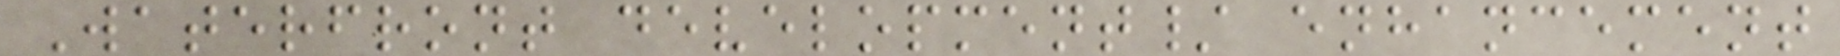Waterfront development/ enhancement
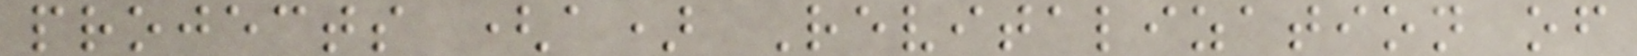projects (a) Revitalization of
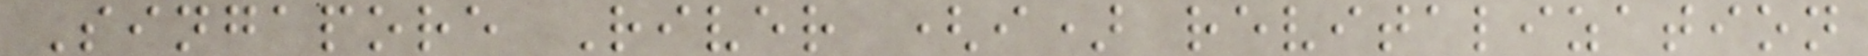Singapore River (i) revitalization
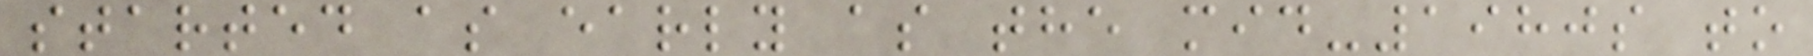started as early as the mid-1980s to
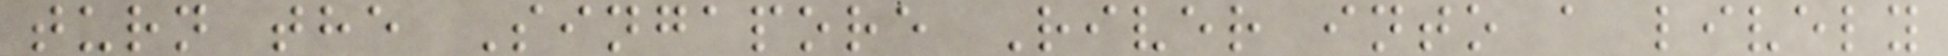turn the Singapore River into a lively
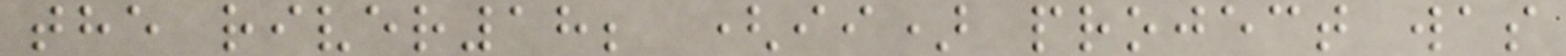the river18; (ii) project was
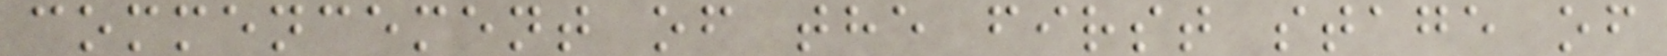commencement of the first stage of
